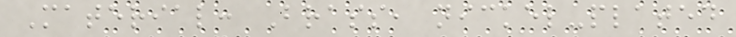Material: Brass, nickel-plated
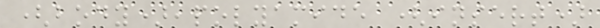(body),polyamide (insert)
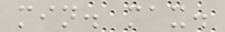min. max.
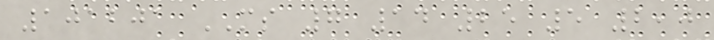101201 MS 7 14 25 5 2,0
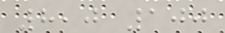8,0 100
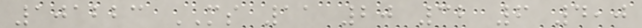101223 MS 11 20 32 6 4,0
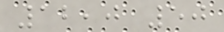12,0 50
